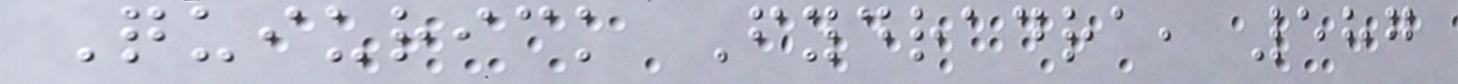Quiurick Fydradra, 587
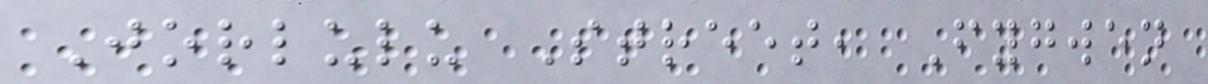Jorlulu Street, Fygwen
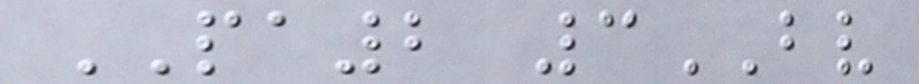PA2 3BV
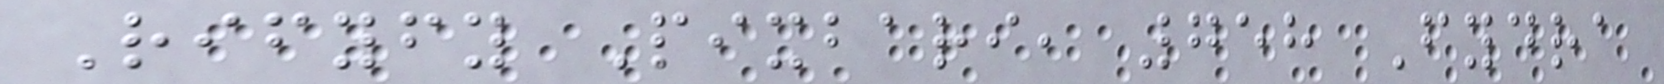Rifyfy Pixbari, 758 Fydra
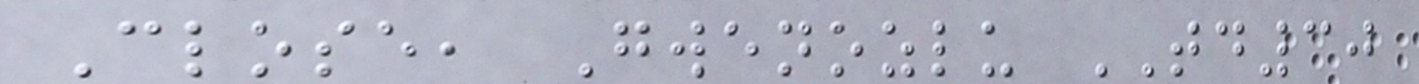Close, Gwenozlu TD30
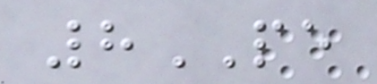8PE
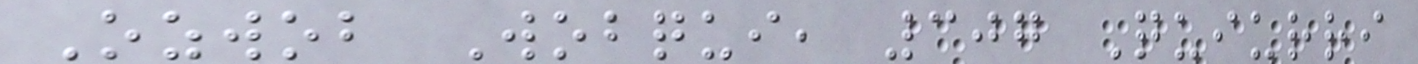Ozwob Wobqui, 307 Quiurri
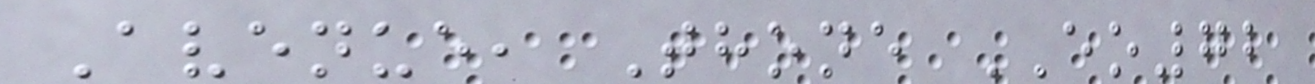Avenue, Thone EO72
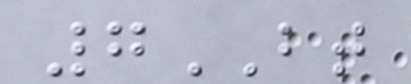7BT
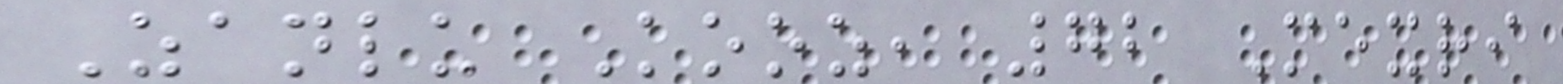Zanlu Kooz, 72 Mexri
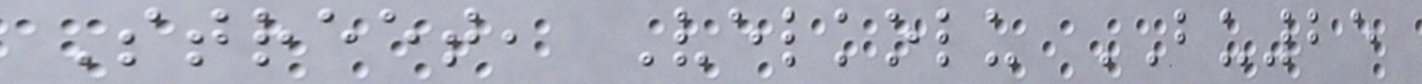Street, Velkolu BU25
